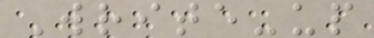Write-up
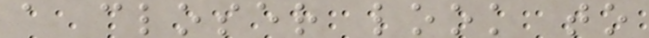a closer look to
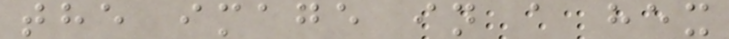the image in a hex
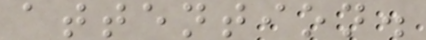attention.
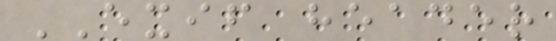EXIF header
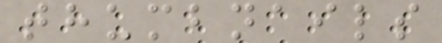thumbnails
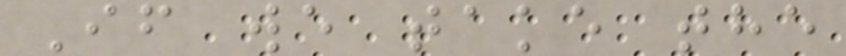If we take the
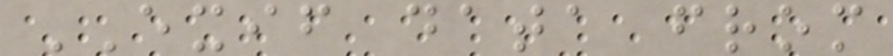EXIF data from
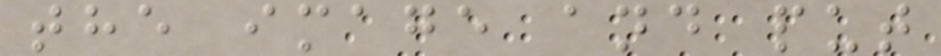the image and put
